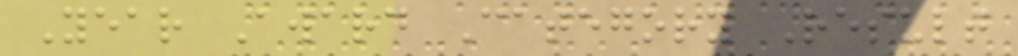Year Award Category Result
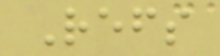Refs
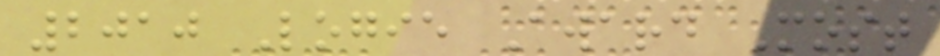2010 Logie Award Most
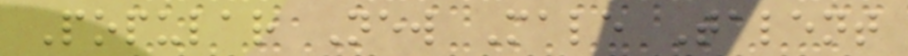Popular New Male Talent
